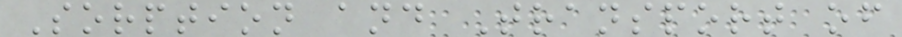Sorption and Transport of
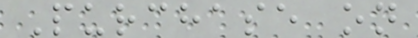Purchase on
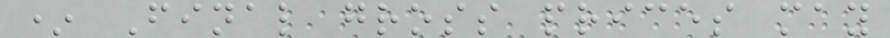* Final gross prices may
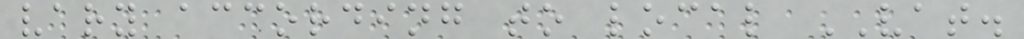vary according to local VAT.
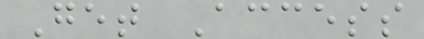Get Access
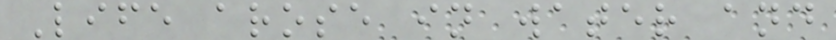Life arose in water and
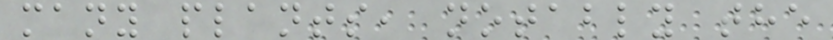many plants, notably the
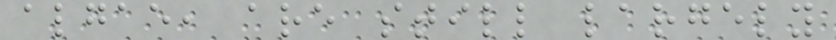algae, are still largely
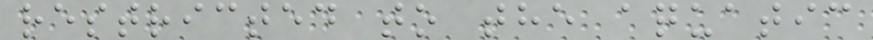restricted to the aquatic
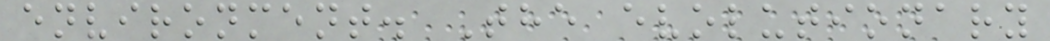environment. The evolutionary
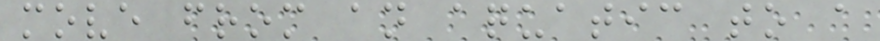move from an aquatic to a
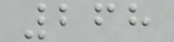268
